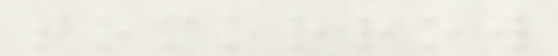tomorrow
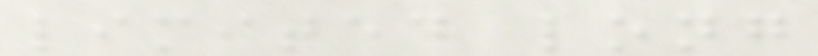limited long
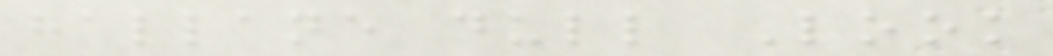hallane dull Look
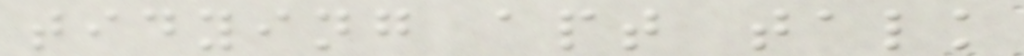tidying apt talk
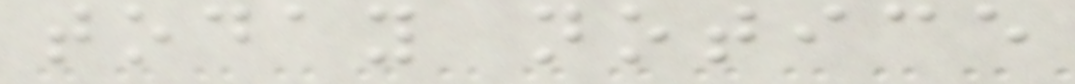today notice
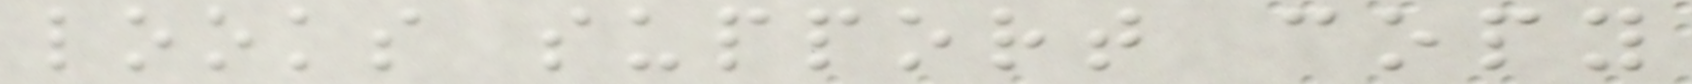looks support copy
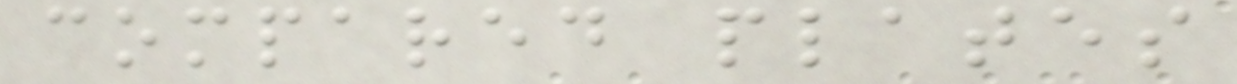compared plates
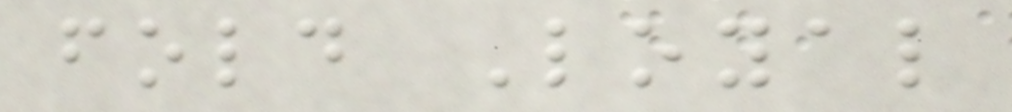fold Loyal
